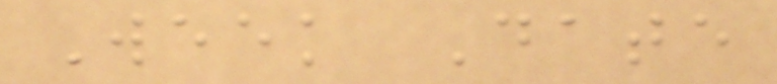Week Date
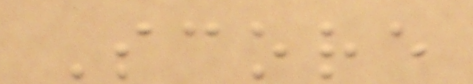Score
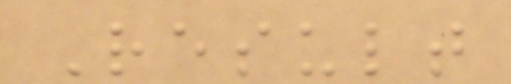Result
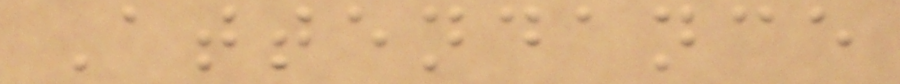Attendance
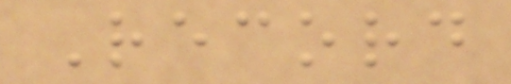Record
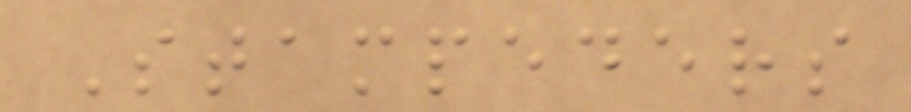Stampeders
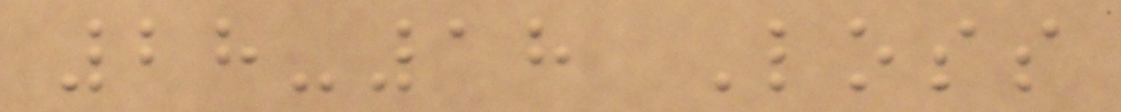28-18 Loss
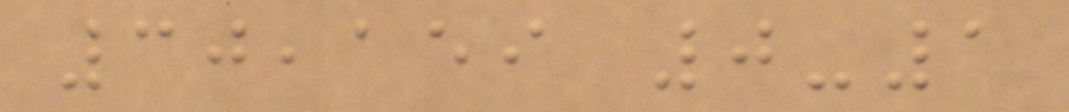30,159 0-1
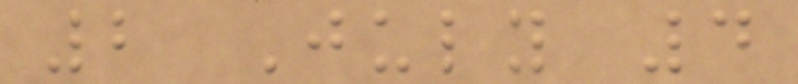2 July 4
